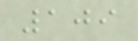109
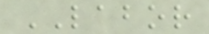LABOR
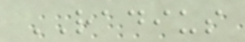RADIUS
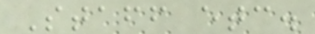Staff etc.
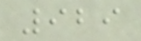929
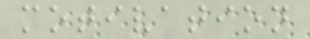motivation
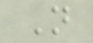N
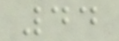44
